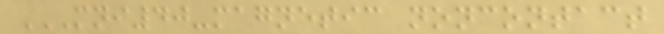MNI40-MAGNETIC NONCONTACT
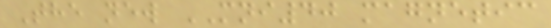The new MNI40 magnetic
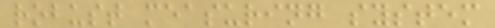robust measuring system
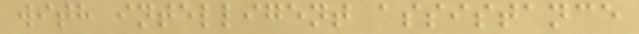with intelligent assistance
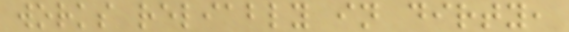works reliably in dirty,
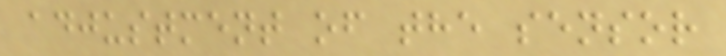adjustment of the sensor
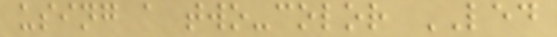using a two-color LED
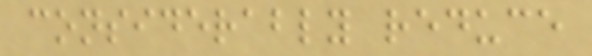considerably reduce
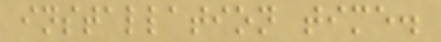installation time.
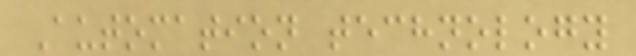Automation technology
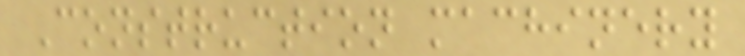Construction machinery
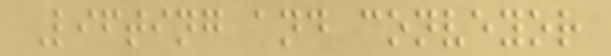Lifting and conveyor
